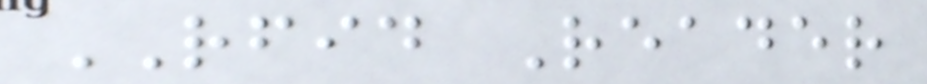RFID Reader
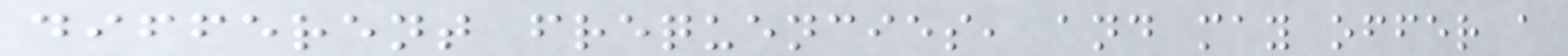different frequencies, and may offer a
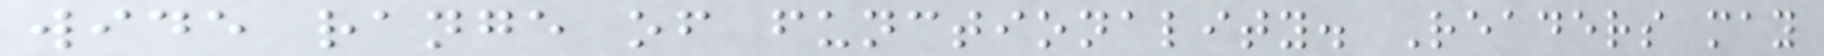wide range of functionality. Readers may
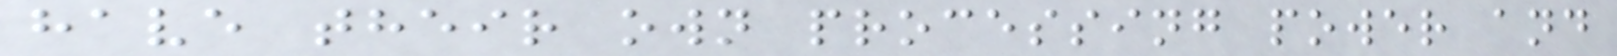have their own processing power and
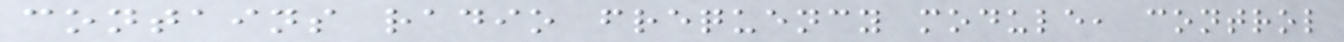contains radio frequency module, control
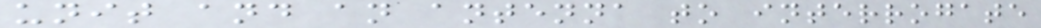unit and an antenna to interrogate
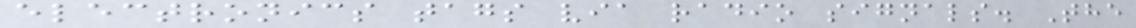electronics tags via radio signals. The
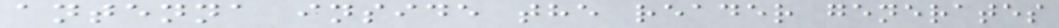antenna inside the reader generates
